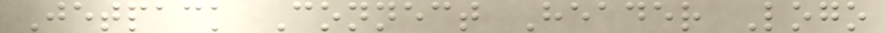Jetpack Connect Header Logo
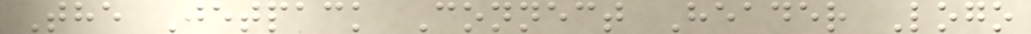The Jetpack Connect Header Logo
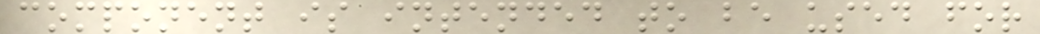component is intended to be used for
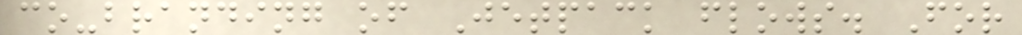co-branding of Jetpack flows. For
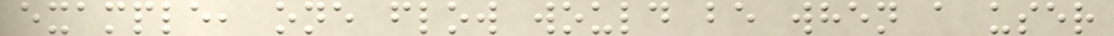example, one flow would be when a user
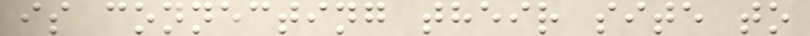is connecting their site to
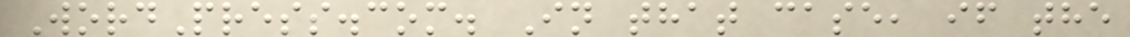WordPress.com. In that case, if the
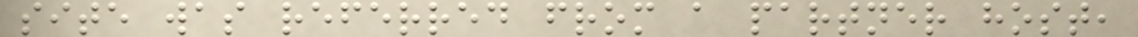site was referred from a partner host,
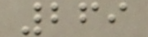269
